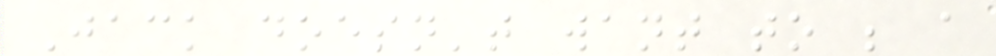Jack doesn't want to be a
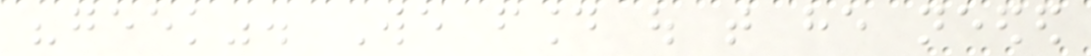"geek". We found out that he needed
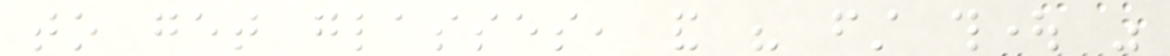to get glasses, and his first thought was
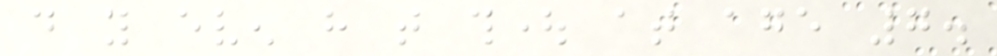do you even have that thought at age 7.
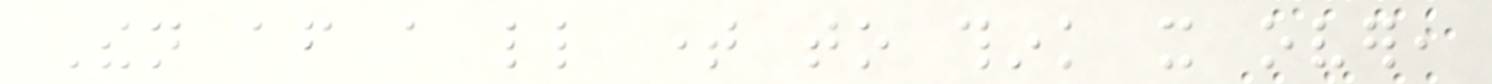Then after a little time to think it over,
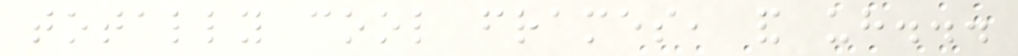totally cool frames, and uh...
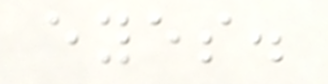eyes.
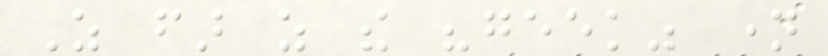As far as the "geek" name
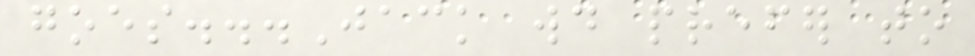goes...Jack would prefer to
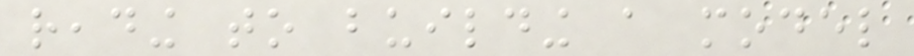reading to building a model
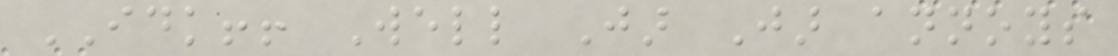IDK!! Well Jar Jar annoys
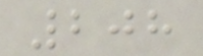208
